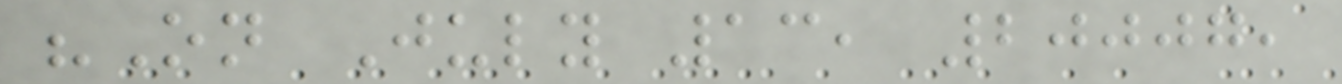"On July 13, 20007,
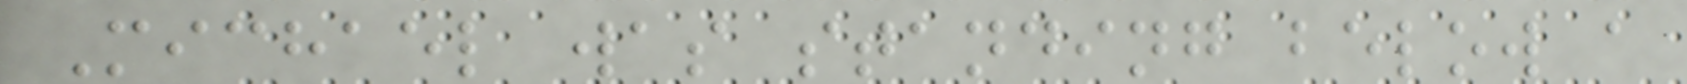Michael was standing below a
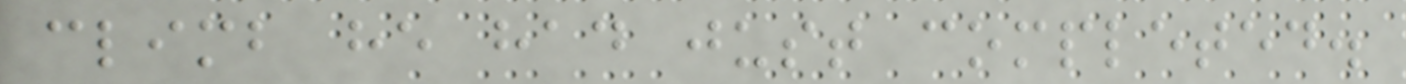climb he had just completed.
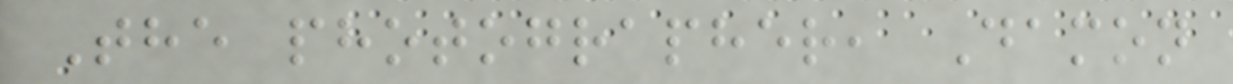The photographer, Damon
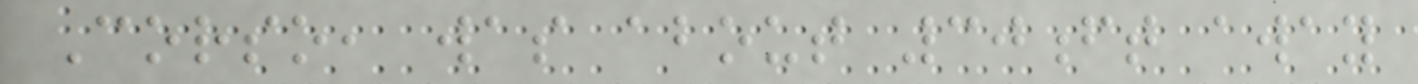Corso, was about 30ft away
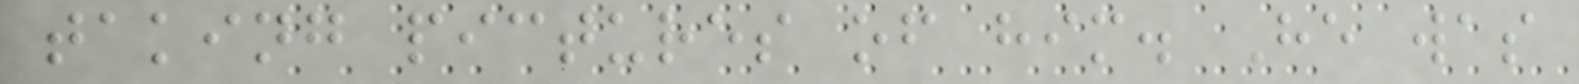taking pictures of him. He was
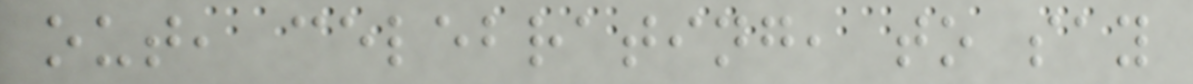out, celebrating, to say
